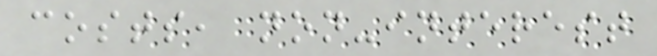costs, non-interest
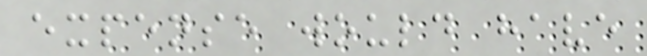expense would have
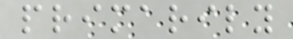primarily
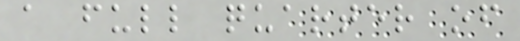a full quarter of
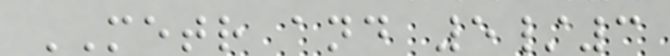METR and 5/3
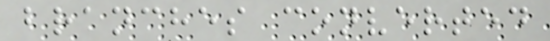branches converted
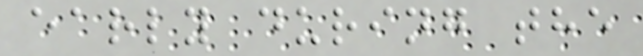early during the
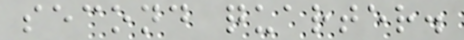second quarter.
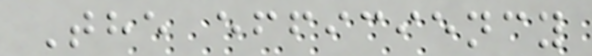The efficiency
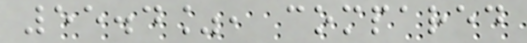55.4%, compared
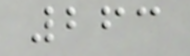263
